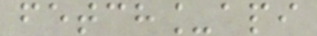fetch_api
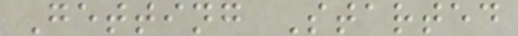Getting Started
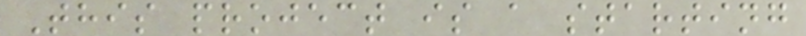This project is a starting
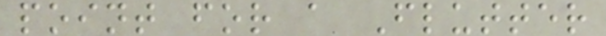point for a Flutter
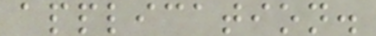application.
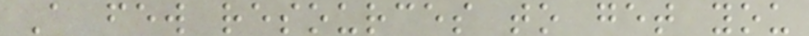A few resources to get you
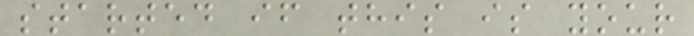started if this is your
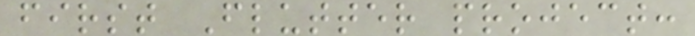first Flutter project:
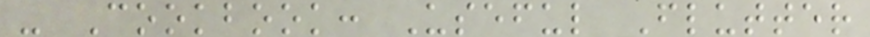- Cookbook: Useful Flutter
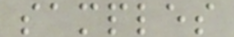samples
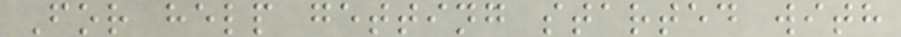For help getting started with
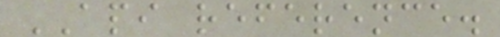API reference.
